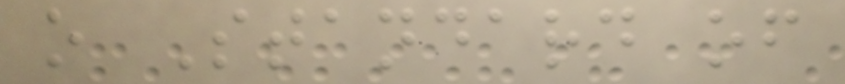o Standard of
